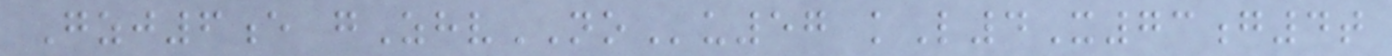Gzj6e gZhvNOu57 kL4X73g4t
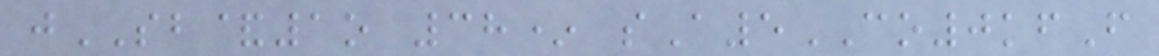jSB&1o 38* sA5CO0kfF
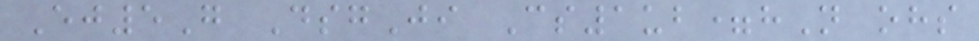Ej5G DsgJi Cs1ub=hN ohs
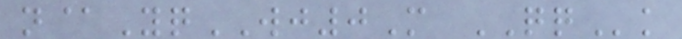n@YqWJ0M QQk
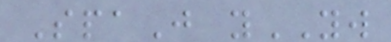SpaJ yYW
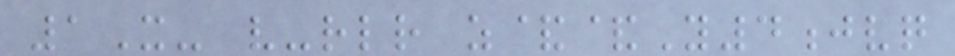1X- v-rlr z&&Y4jvq
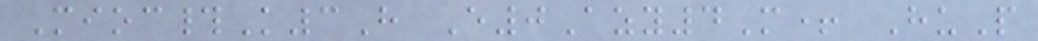Mioc#K3H E0Azy4M+ HuP
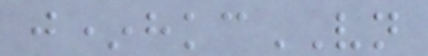j*hkcVN
